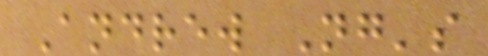Andrew Ng's
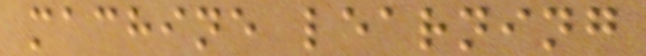machine learning
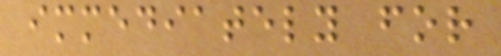immediately for
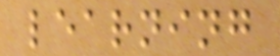learning
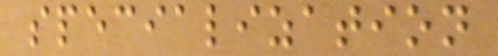specialization
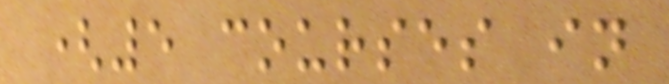(5 courses in
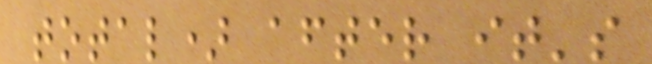total) after it's
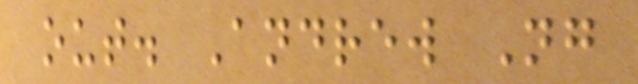out. Andrew Ng
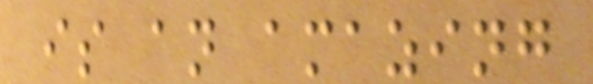is an amazing
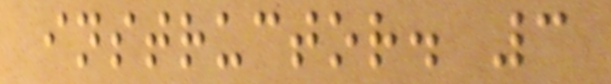instructor. 3
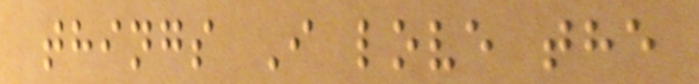things I love the
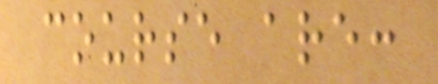course are:
